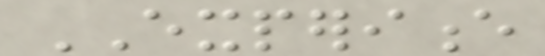EXPERIENCE
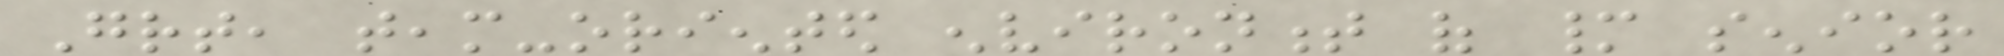Great, team-oriented environment of many senior
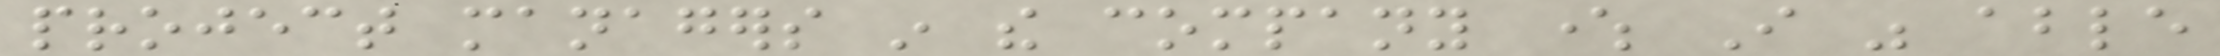project managers in the company where I was able
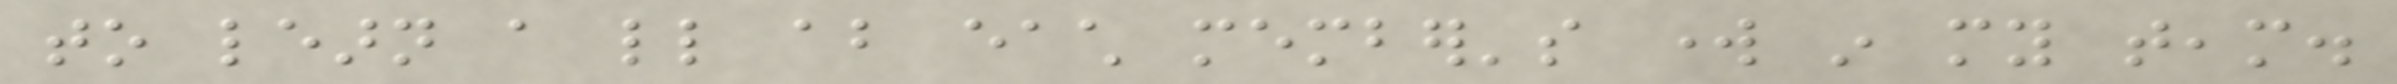to learn a little about each member's work in my team.
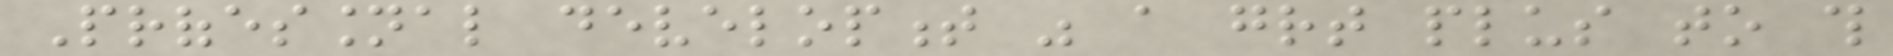Professional development was a great plus to this
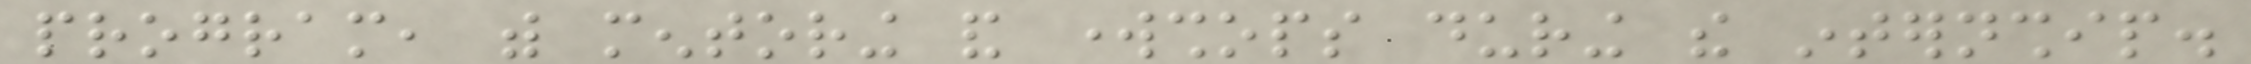program, with mentoring and workshops during the internship.
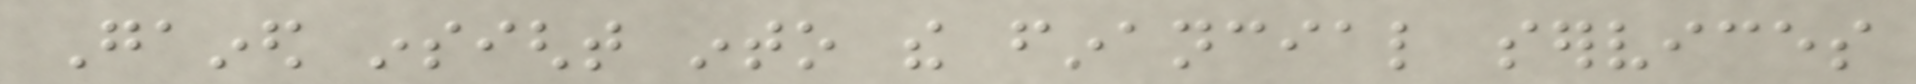Gained insight into the financial services
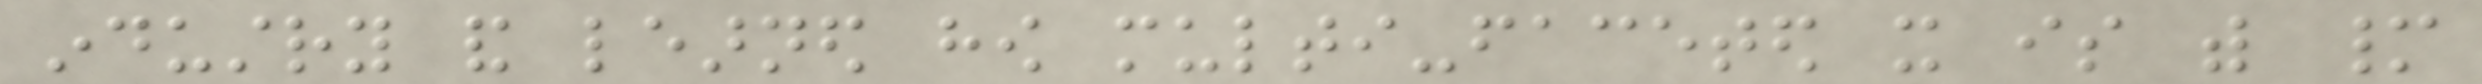industry and learned how multi-faceted it is with many
